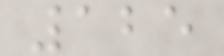125
